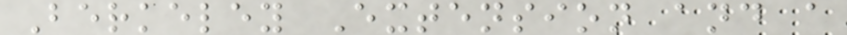Berkeley Extension and a
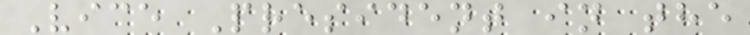Vice President in the
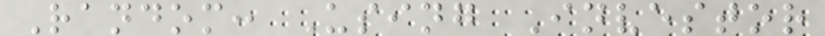Random: Using Investor
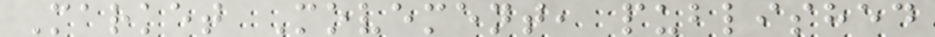Market Movement, published
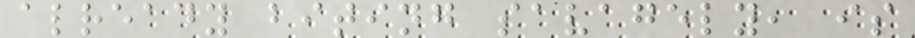already biting savagely, is
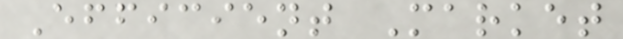Efficient Market
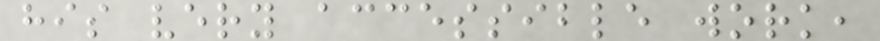his very accessible work,
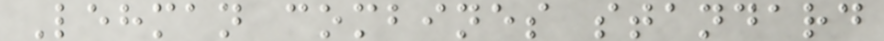Lehman combines standard
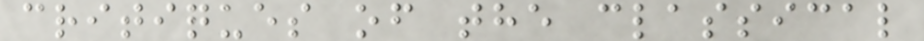critiques of the classical
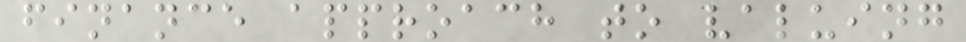finance approach to valuing
